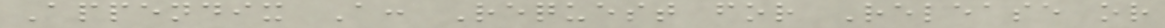Appendix A: Request for Release or
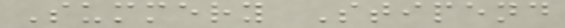Summery Stipend
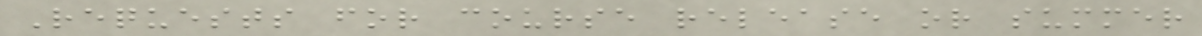Requests for course release or summer
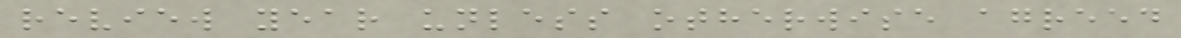review year unless otherwise agreed
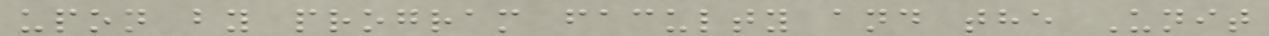upon by program faculty and the Unit
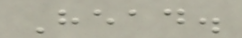Head.
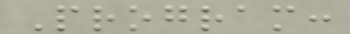Program:
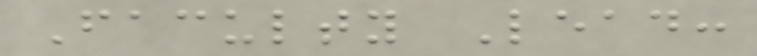Faculty Lead:
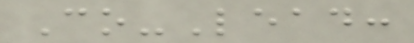Co-Lead:
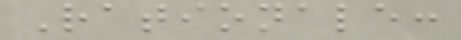Rationale:
